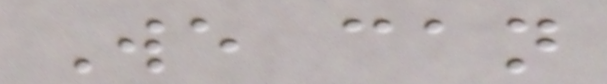We can
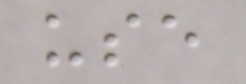use
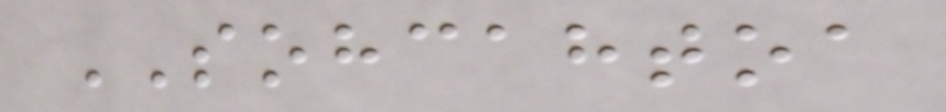SOHCAHTOA
